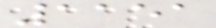1151
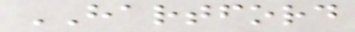HARTFORD
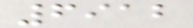6912
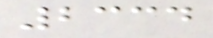2334
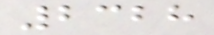2328
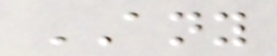ANY
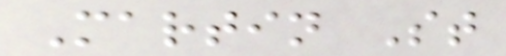Martin St
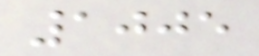1005
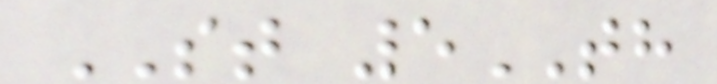ST 5TH
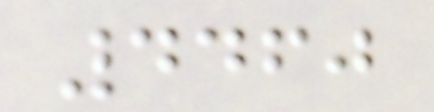4460
